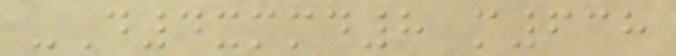-D4xmmd8 m638
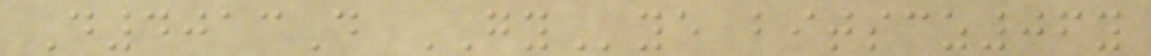D4013D GYye bitscz06y
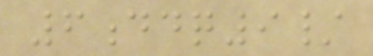6ddq9/
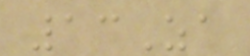13Za
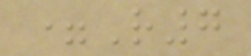=R7
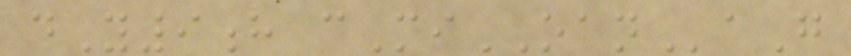dY9h cMiOANaG
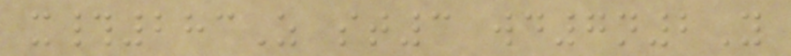x#283Z st3 wd7n2Y
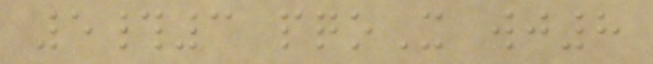5#3 pqoX wj8
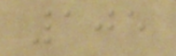105
